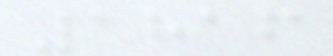1816
